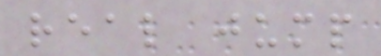real jump
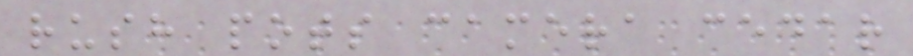rush pots camera cedar
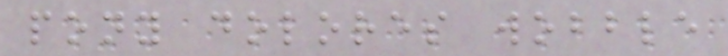pony dolores wobble
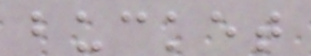bucket
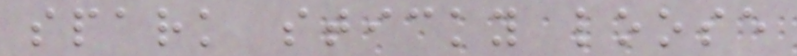spark sticky loose
